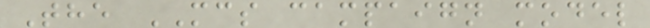The MCS campaign model
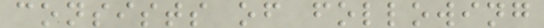consists of following
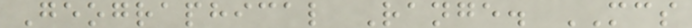Geographical Range. MCS
